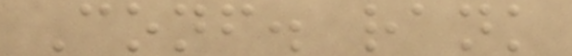Conf. rank
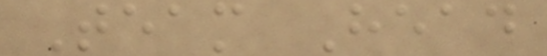Team Head
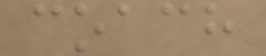coach
